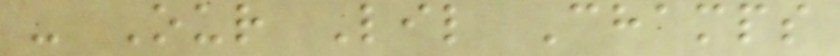- Our Lil Champs
